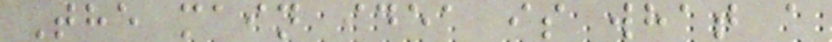The main idea is what a
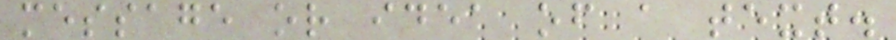message or idea of a text.
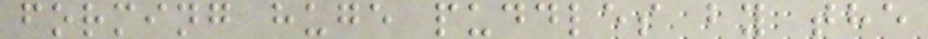forming huge puddles by the
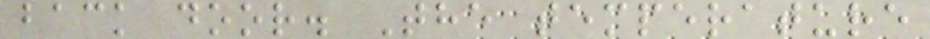back door. The temperature
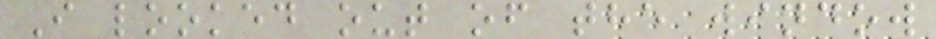I looked out of the window
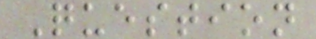Question
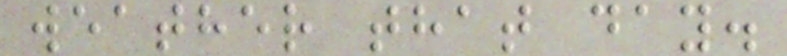weather that day.
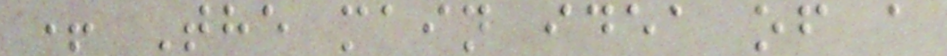+ The main idea of a
